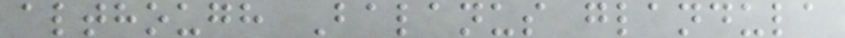although Balanus glandula
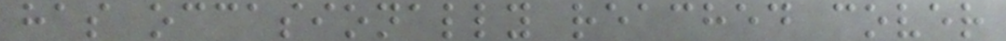has occasionally reached cover
